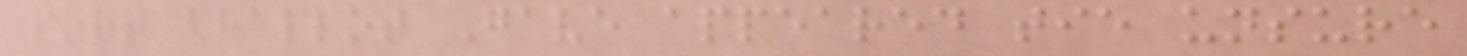sort bhallot Gave appeared tie unsure
